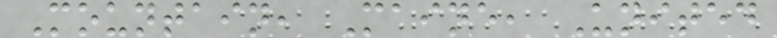Mountain, Maine, United
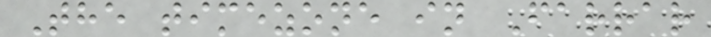The timezone in Farrar
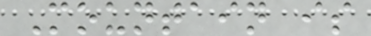Mountain is
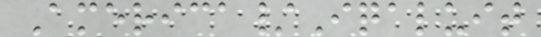America/Iqaluit
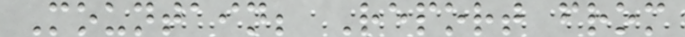Mountain; Report from
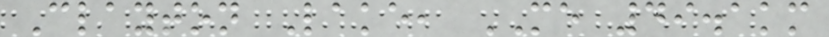Clayton Lake, ME 49.1km
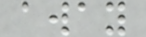away
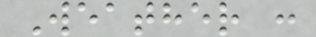Weather :
